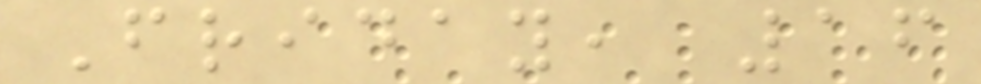Friday, 16
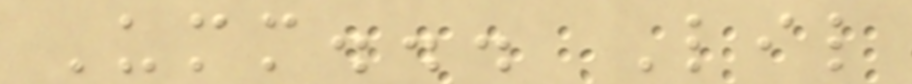Umm... Lil
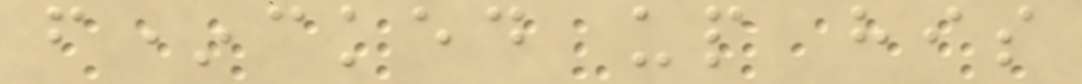f*cked up his
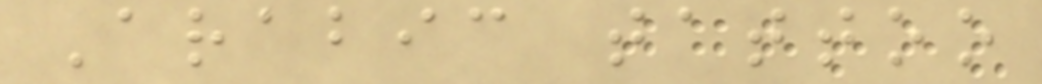Arabic tattoo
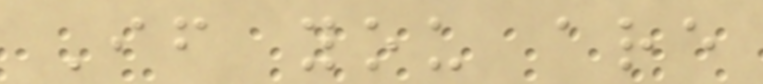If you are
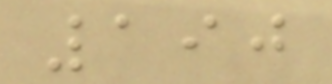190
